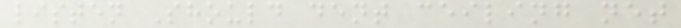listen Should dent ceiling net
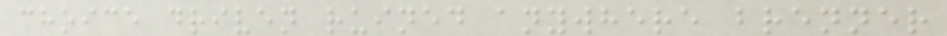choice driven ruined anywhere brenner
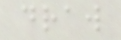draw
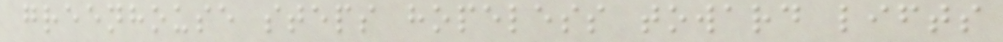greenhouse steps hopeless toward lifts
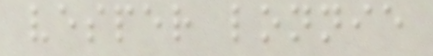vesper lonnie
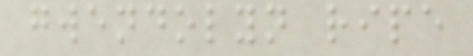gwendolyn ripe
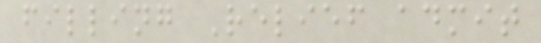filling Relief admit
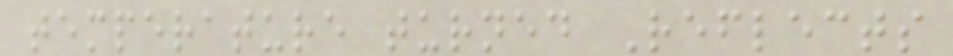temperature turned Reflects
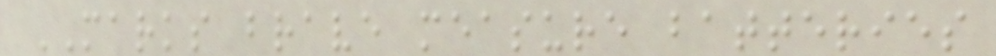MARKS brave measure batteries
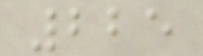225
